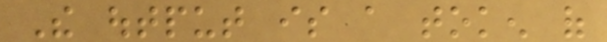The output is a token of
